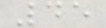45
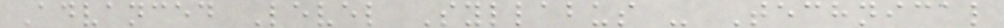Advanced Level Syllabus - Technical
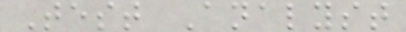Test Analyst
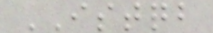ISTQB
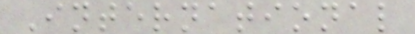International
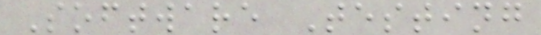Software Testing
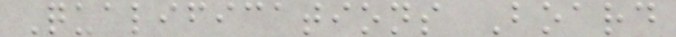Qualifications Board
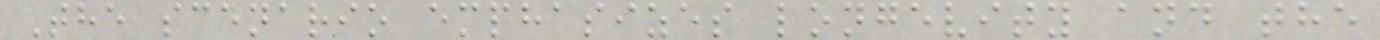The scenario emphasizes longevity and the
